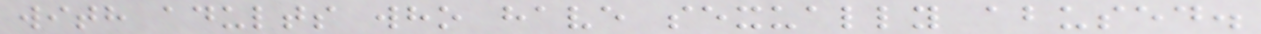with adults who have sexually abused.
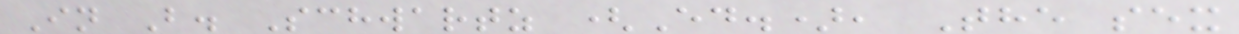In B. Schwartz (Ed.), The sex
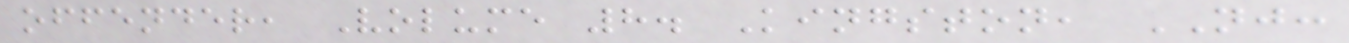offender, Volume 8. Kingston, NJ:
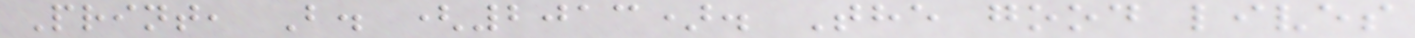Print, B. (2013). The good lives
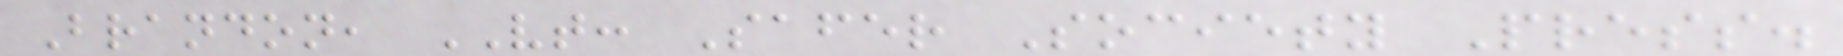Brandon, VT: Safer Society Press.
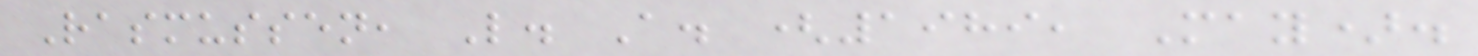Rasmussen, L. A. (1989, May).
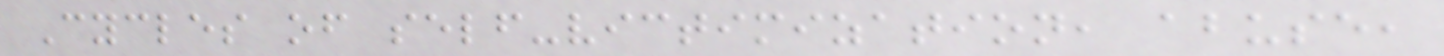Cycles of self-victimization, abuse,
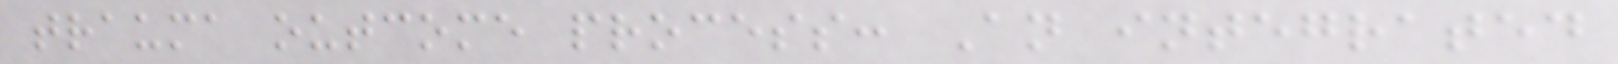trauma outcome process: An integrated
